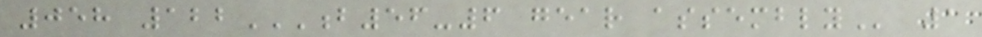058 122B56-6 GEAR ASSEMBLY 1
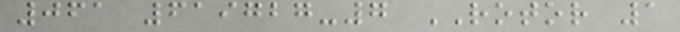061 619727-7 ROTOR 1
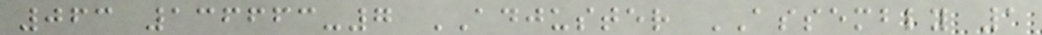063 136663-7 ADJUSTER ASSEMBLY 1
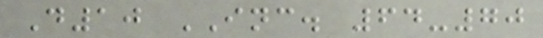D10 INC. 64-70
